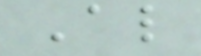Also
